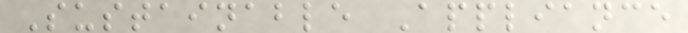Sustainable Appliance
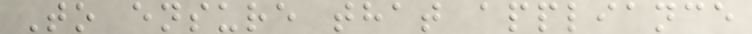To ensure that appliance
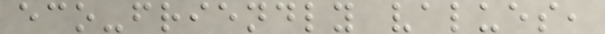eco-friendly values,
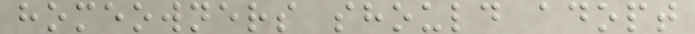homeowners should adopt
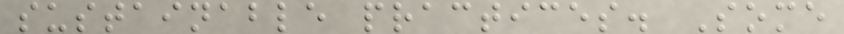sustainable practices. Some
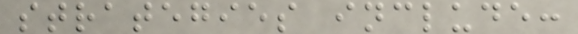strategies include:
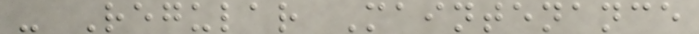- Regular Maintenance
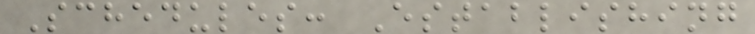Schedules: Establishing
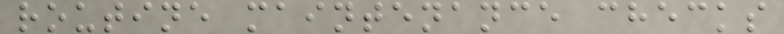routine maintenance checks
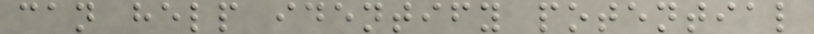can help identify potential
